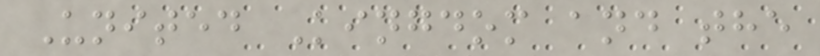United Kingdom and the
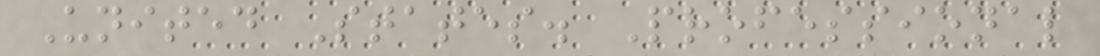United States. Professional
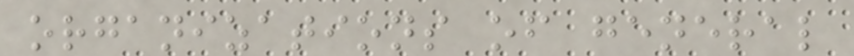organizations of general
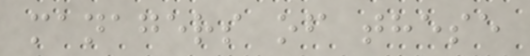managers of these
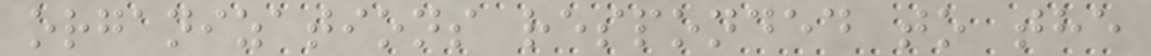organizations responded to the
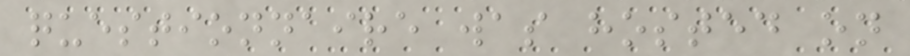questionnaire was hosted on
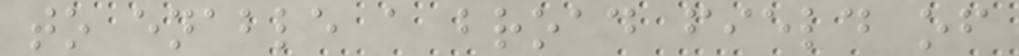to enable a broad field of
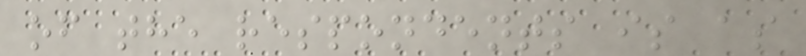of the respondents is as
